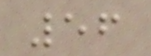56
